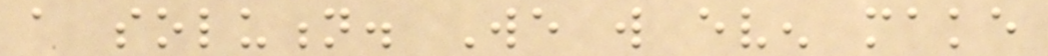a solution. We will even make
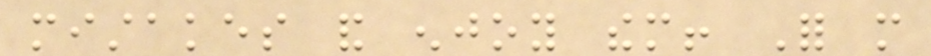mistakes and enjoy them! For more
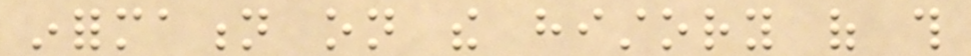information on the history of this
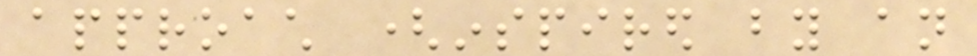approach (inspired by an
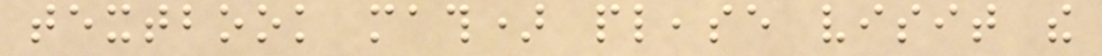textbook math) please visit the
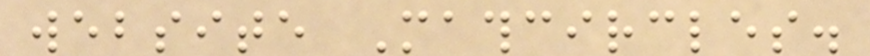website Mathcircles.
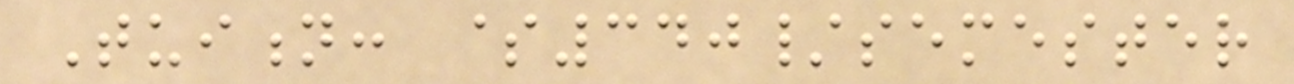Tuition: $340/semester
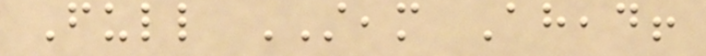Full STEAM Ahead!
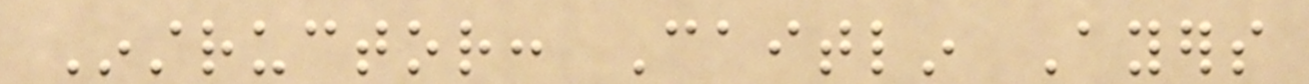Instructor: Caitlin Ayers
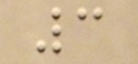3
